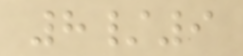8/9
